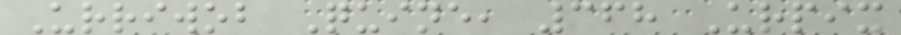Urriwob Quine, 368 Urpix
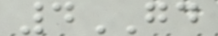4GD
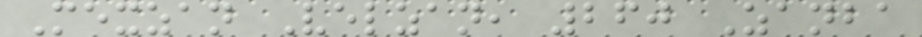Mexzan Velzan, 260 Zanba
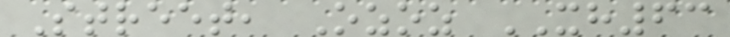Street, Ozoz XH63
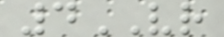4VR
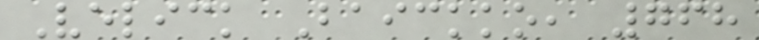Velick Baickko, 768
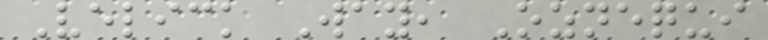Velick Way, Oznequi
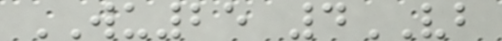WU25 4VB
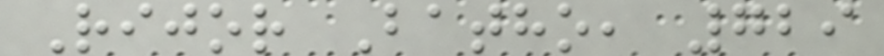Rijor Batho, 729
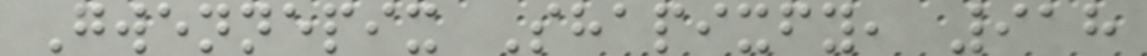Gwennepix Shapixfy, 918
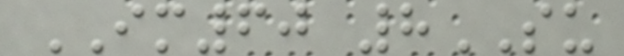IM60 8SU
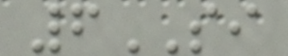6SI
